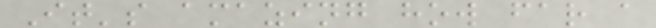It's amazing how far a
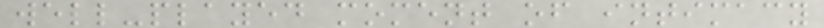well-played moment of intimacy
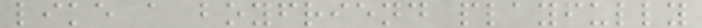like a boyfriend playfully
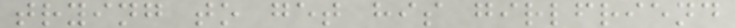trying to get his girlfriend
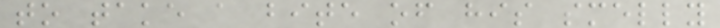to take a bite of his smelly
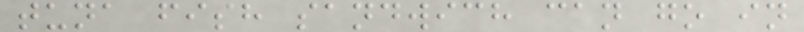tuna fish sandwich can go in
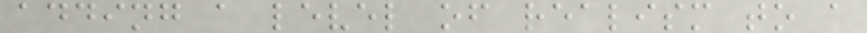adding a level of realism to a
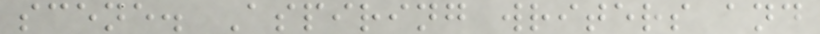scene. Aspiring writers and
